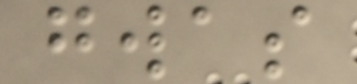gwas
